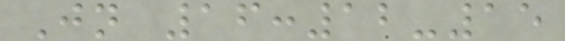Jn 16:12-15
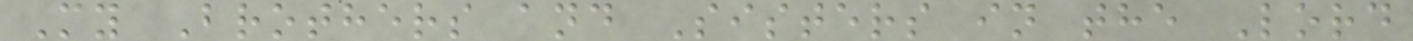My Brothers and Sisters in the Lord
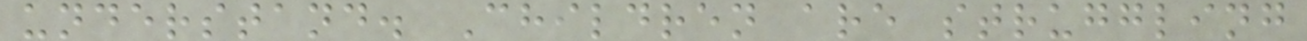understand. Children are struggling
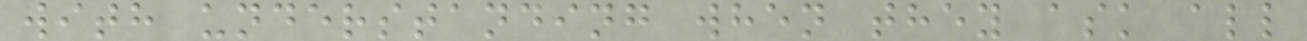with understanding when they ask all
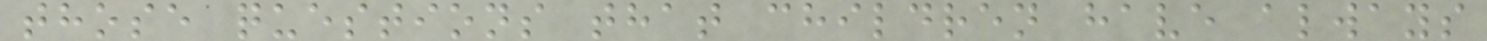those questions that children have always
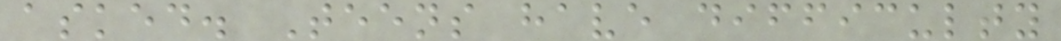asked. Teens have difficulty
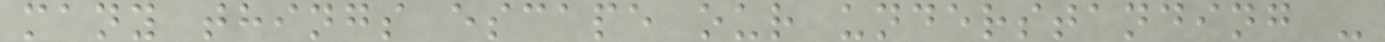many things escape our understanding -
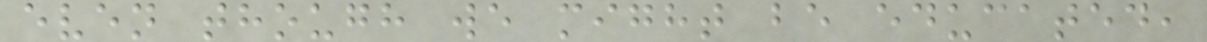even though we might be educated,
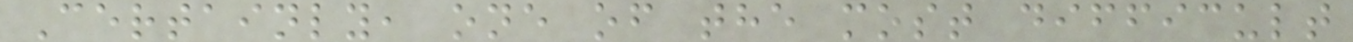Certainly, one of the most difficult
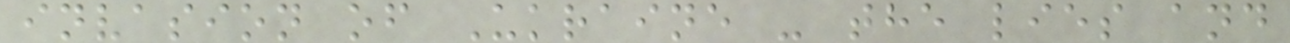invasion of Ukraine - the lies and
